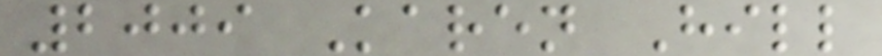2009 Karen Hill
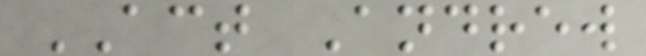ACT Andrew
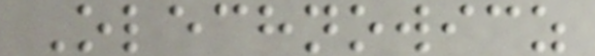Olechnowicz
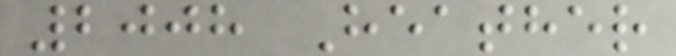2008 Heather
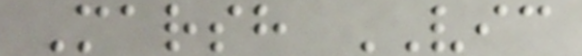Marsh VIC
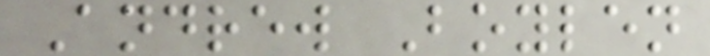Andrew Boylen
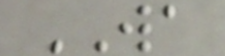WA
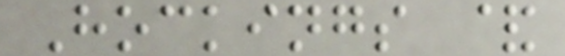Hockings &
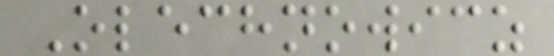Olechnowicz
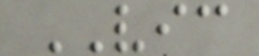VIC
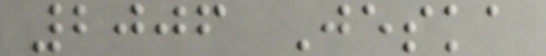2006 Jeska
